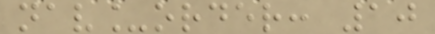nav_order: 10
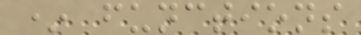* functions
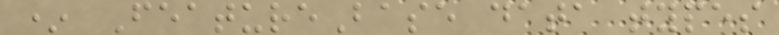* FeatureBase data types
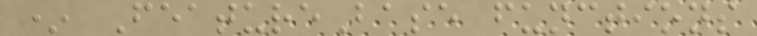* FeatureBase functions
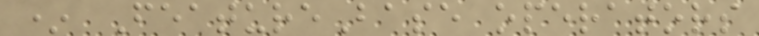* FeatureBase operators
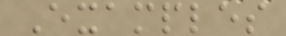Examples
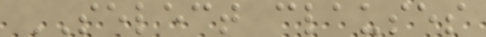SELECT clauses
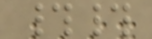##
